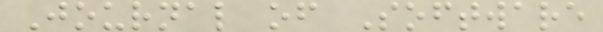Journal of Software
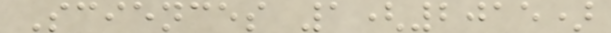Sciences 1(2015)
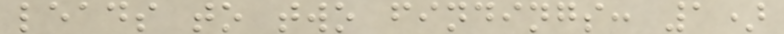leads to two findings: 1)
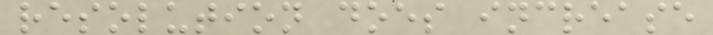resolution does increase
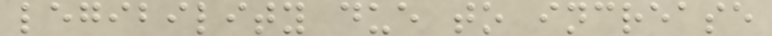legibility due to increase
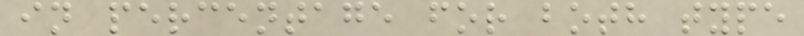in percentage for both type
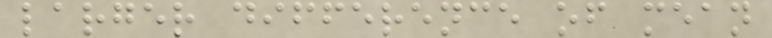larger difference of mean
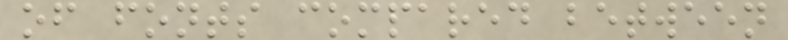of fonts compared between
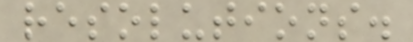resolutions.
